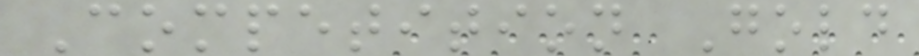Competition Gold
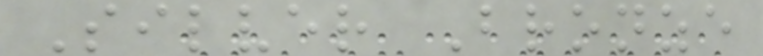Silver Bronze
